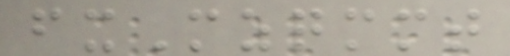fxMzqmmt
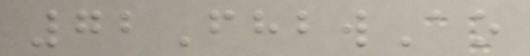72FhbwAo
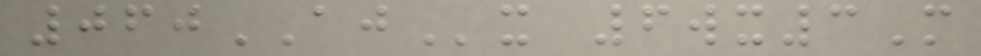060AJx 6wx3M
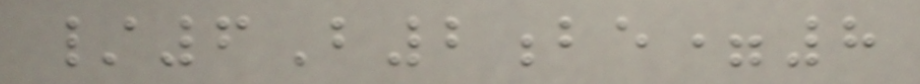/6B2be=8
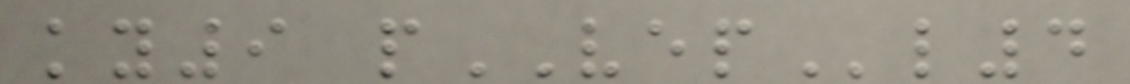ky9 pVEPl4
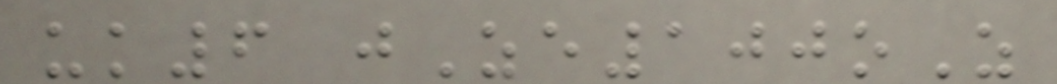uk6 jZe100oZ
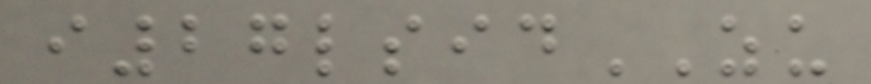i27lsidZU
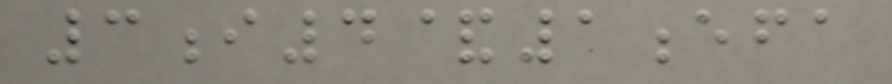3i4&1efa
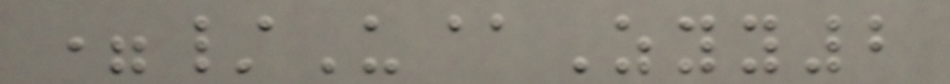=/U@Zyy2
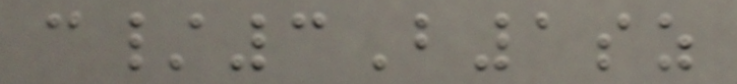c/3B1sz
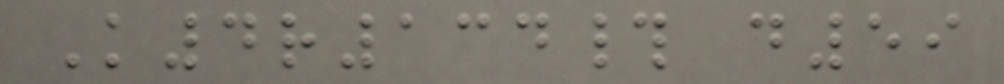K4r134# d59
